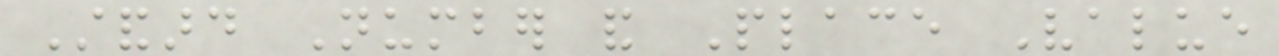Standard Number and Place Value
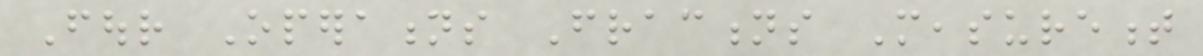Four Operations Fractions Measurement
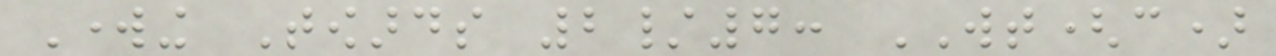Working Towards 2/7: WT(c)
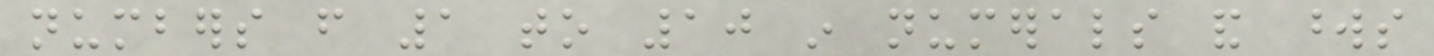numbers from 1 to 10 in numerals and words
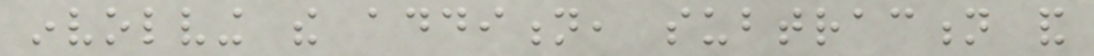involving the addition, subtraction and
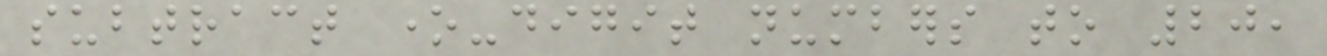subtract one-digit numbers to 20,
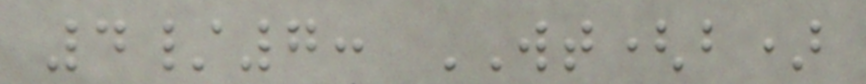4/7: WT(b)
